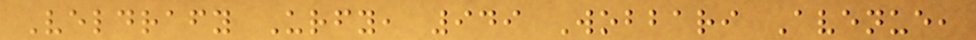Veldrafy Urfy, 949 Wobbari Avenue,
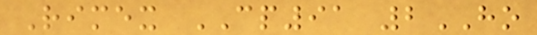Rimex CP91 2HO
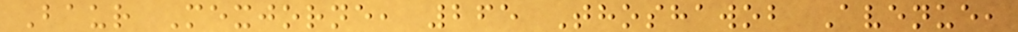Baur Mexjorne, 265 Thoshawob Avenue,
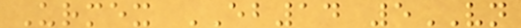Urmex EB14 5VN
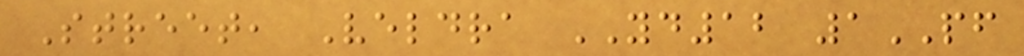Street, Veldra YD12 1PF
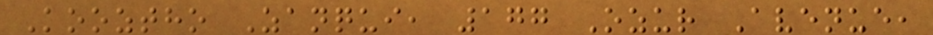Kooztho Zanqui, 177 Ozur Avenue,
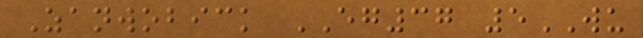Zanwobick EG37 5WU
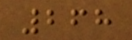268
